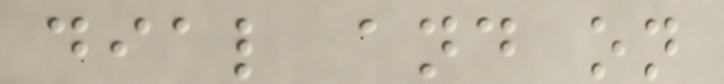dial and on
